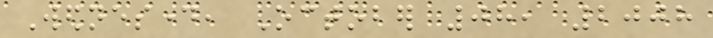Wednesday, October 08, 2008
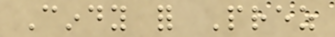Cindy for Prez
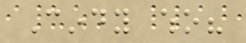Cindy who?
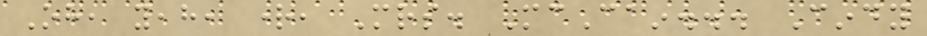Oh, yeah, right, Mrs. McCain... Cindy
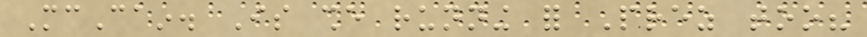McCain. Is she running for Prez too?
